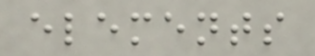elements
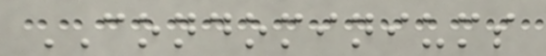CONDOMINIUMS
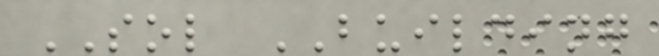SOL BUILDING
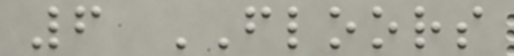6 FLOORS
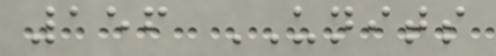156 UNITS
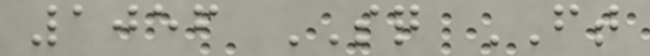1056 SQ FT
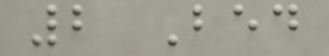2 Bed
